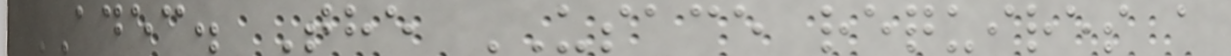ADEC. The USACE requires a
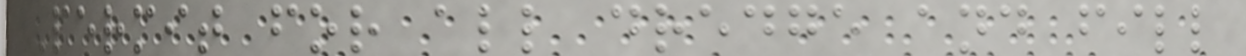Permit for all dredge and fill
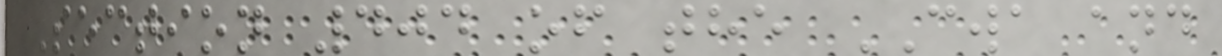Section 404 of the CWA and
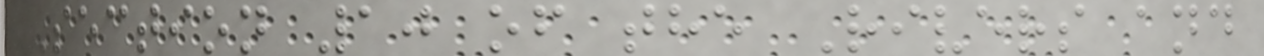Section 10 of the Rivers and
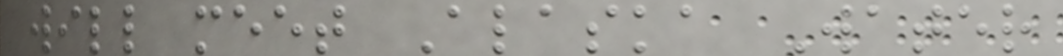will meet Alaska Water
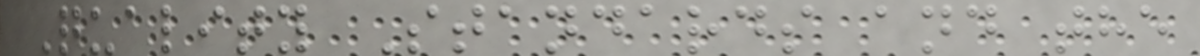Quality Standards and the
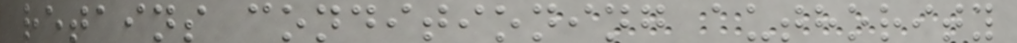retains conditioning authority
